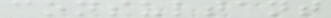consultant
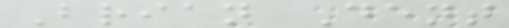Brian Dent
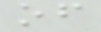of
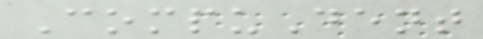CompuDent
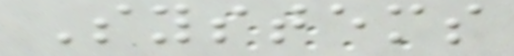Systems
